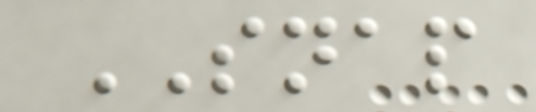SNAP
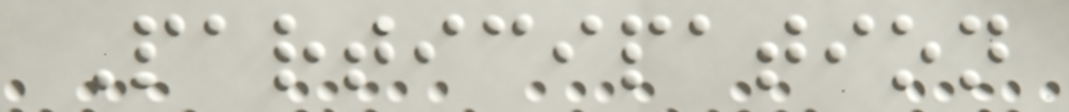Participation
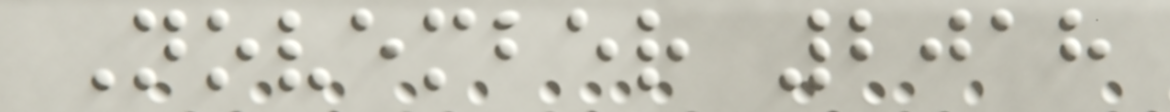November 2018
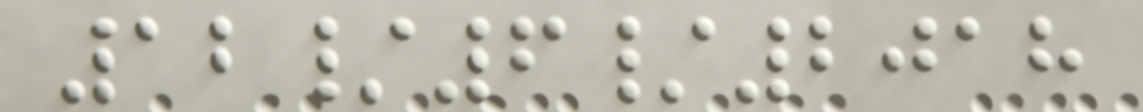12/6/2018
